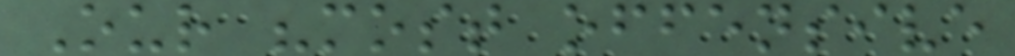Our "most offensive
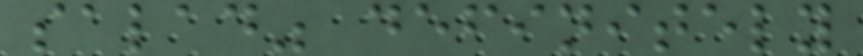salad" definitely
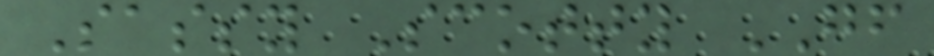Sassy Scotty GF
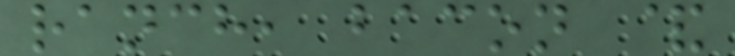ranch, bacon &
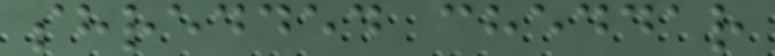shredded cheddar
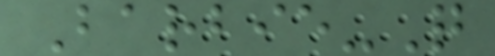Barbie-Q
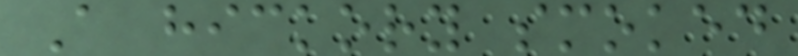A hickory smoked
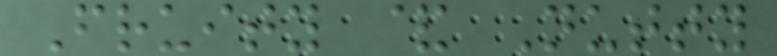Fruity & Nutty
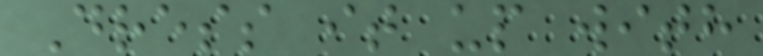Dress it up with
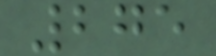275
